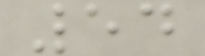54
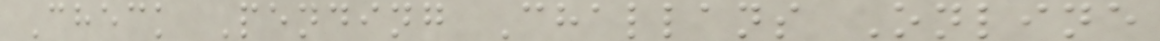Check Pending Challans Online
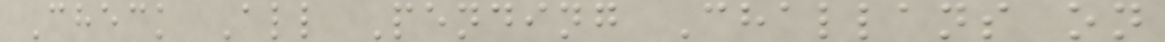Check All Pending Challans on
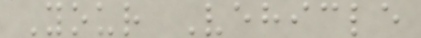Your Vehicle
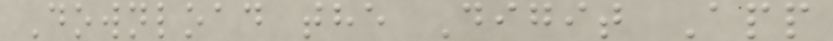Download the Digit App
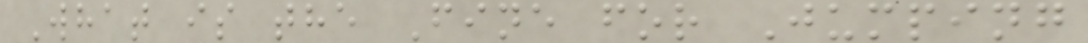What is the Fine for Jumping
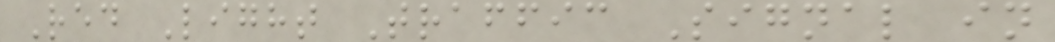Red Light Traffic Signal in
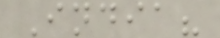India?
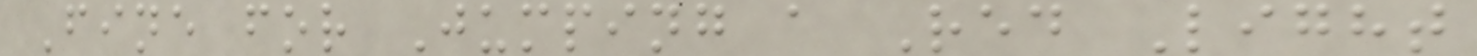Fine for Jumping a Red Light
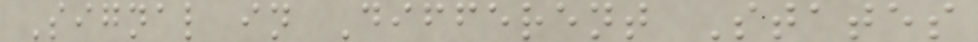Signal in Different States
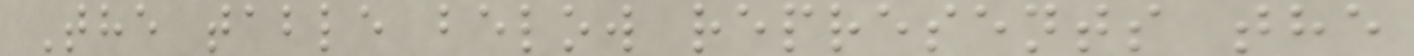The table below represents the
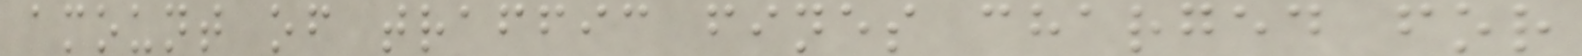amount of traffic fines charged for
